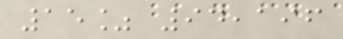15% 94,196
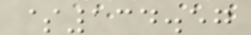$134.57
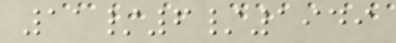11/6/1949
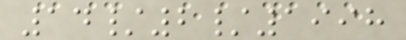14/2/1998
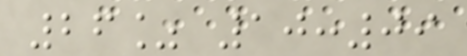26% 10:09
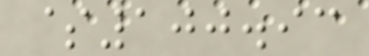$100.93
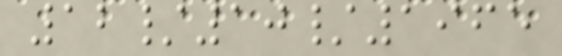12/10/1965
